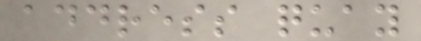address quay
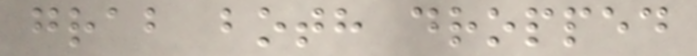grab both dropped
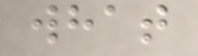what
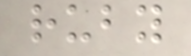ruby
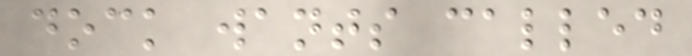dock wants called
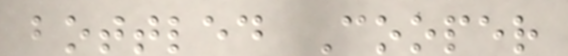bottled Cooper
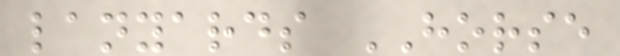lanyards HORSE
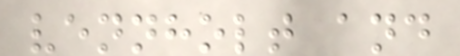vennholt and
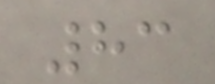83
